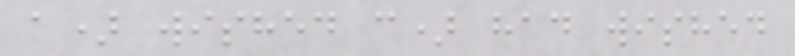a) wished c) had wished
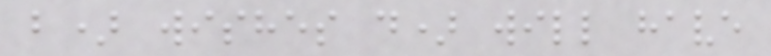b) wishes d) will have
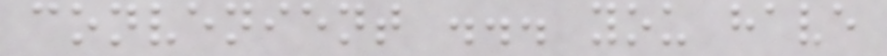convenient ... you have
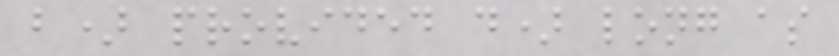b) provided d) long as
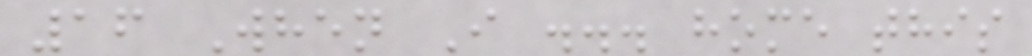16 When I ... home this
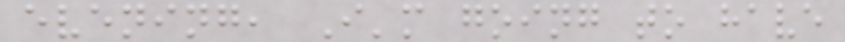evening, I'm going to have
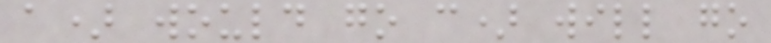a) would go c) will go
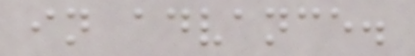in advance.
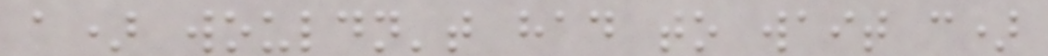a) wouldn't had to wait c)
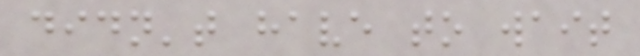didn't have to wait
